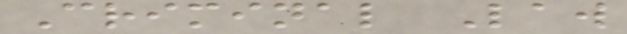Criminal Law
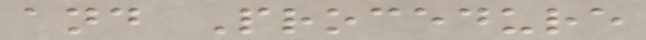and Procedure
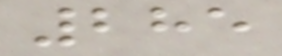285
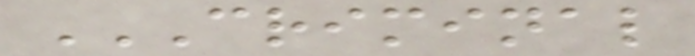CRIMINAL
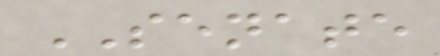SENATE
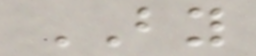BY
